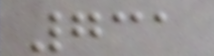731
